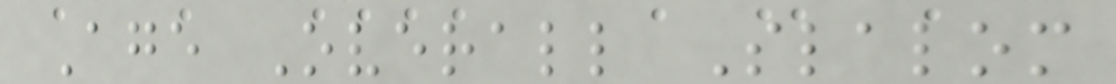Age Overall Slalom
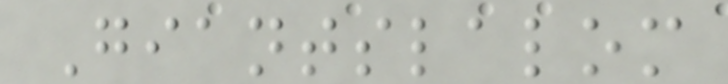Giantslalom
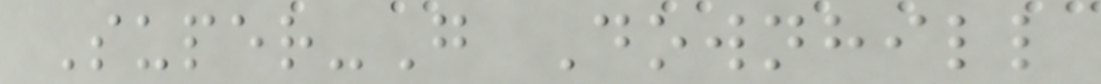Super-G Downhill
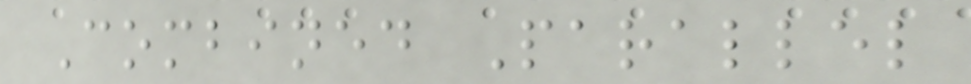Combined Parallel
